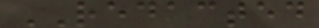REDACTED
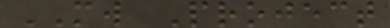MW Project
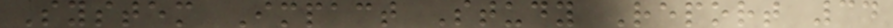System Impact Study Report 34
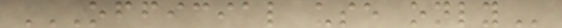OFFICIAL USE ONLY
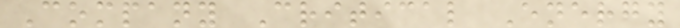Company Critical Energy
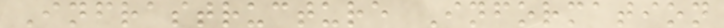Infrastructure Information
